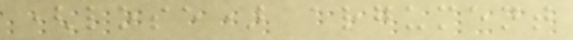(lose) argument
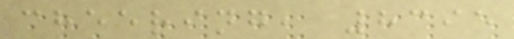cheering, 8395
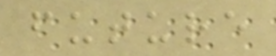future
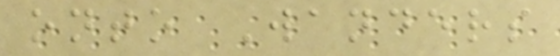onto Wanders
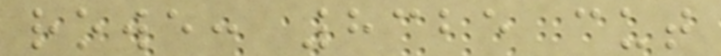rowe: 8325 cut
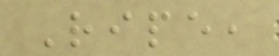Ripe,
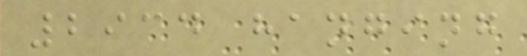2934 hanging
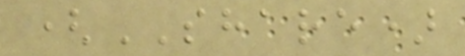(SHARE)
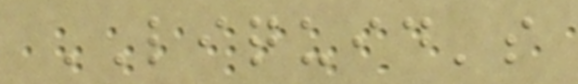LIQUID's
